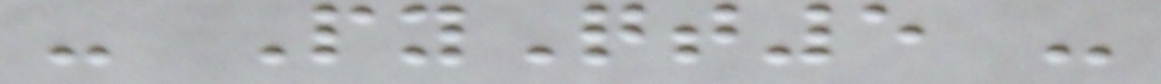- PyQt5 -
